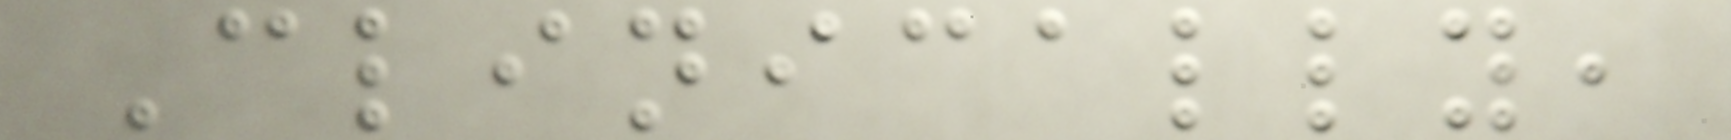Clinically,
